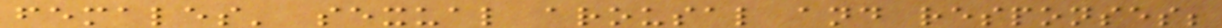females' sexual arousal and responses;
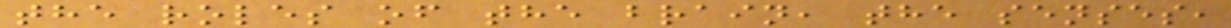the roles of the brain, the senses,
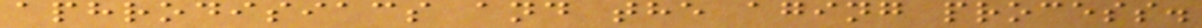aphrodisiacs and the aging process.
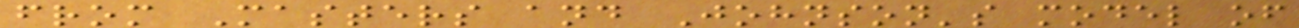from Masters and Johnson's model of
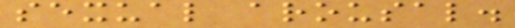sexual arousal.
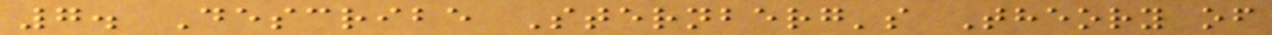7. Describe Sternberg's Theory of
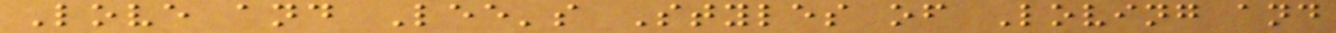Love and Lee's Styles of Loving and
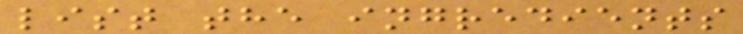list the ingredients
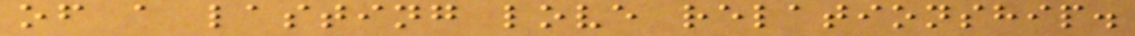of a lasting love relationship.
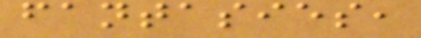fantasies,
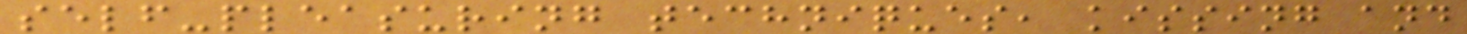self-pleasuring techniques, kissing and
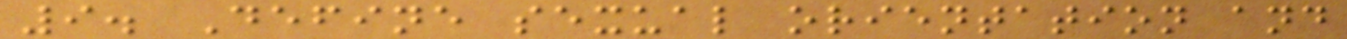9. Define sexual orientation and
